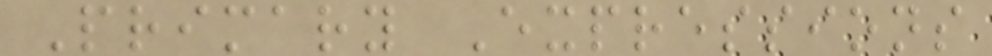Primary Expressions
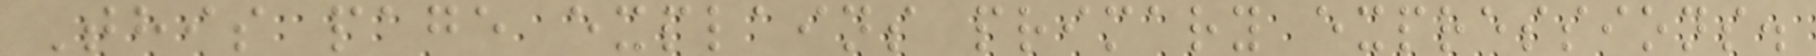This page explains primary expressions.
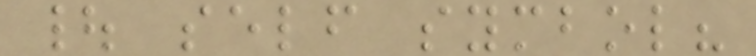| self symbol?
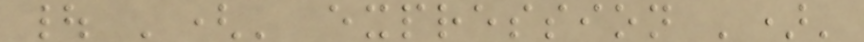| '(' expression ')'
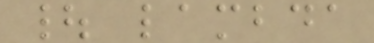| lambda
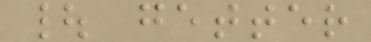| getter
